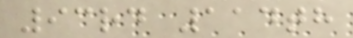93rd 114th
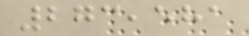273,581
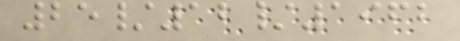25/12/1962
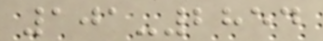101-2854
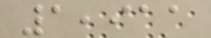1,911
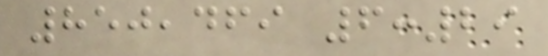850,469 6:29
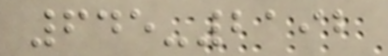645-2192
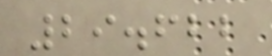29.622
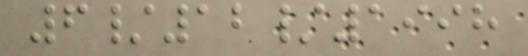6/12/1998
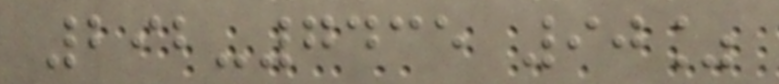292-7435 90%
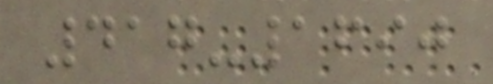417-1690
